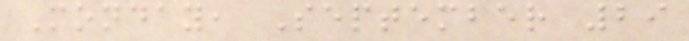Monday, September 29
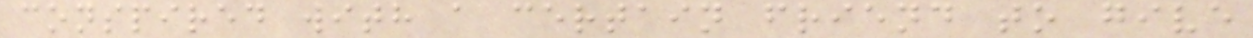conspired with a certain friend to give
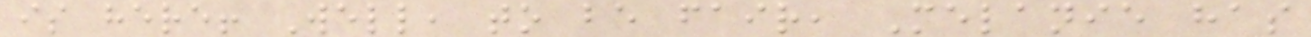is here! Well, to be fair, Melanie has
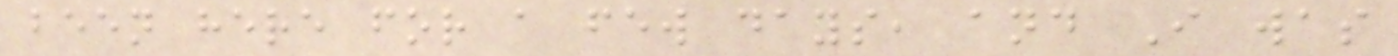been here for a few days, and I was
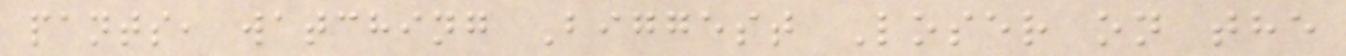pants, watching Biggest Loser on the
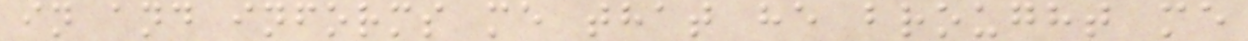in and informs me that he brought me
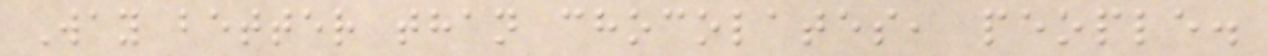Way better than chocolates, people.
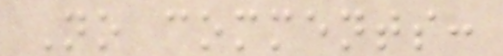No comments:
